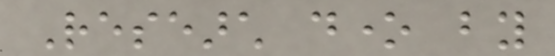Research done by
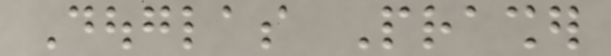Douglas Prasher
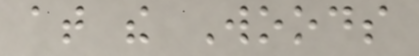at the Woods
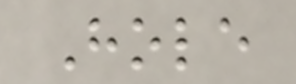Hole
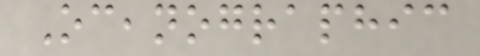Oceanographic
